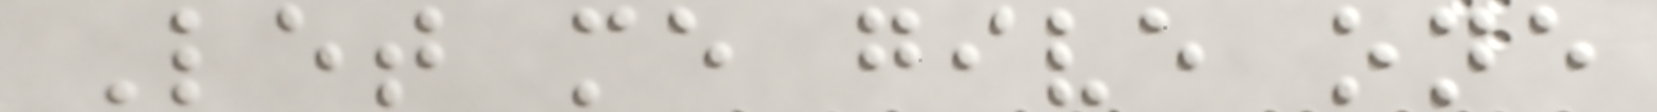Let me give one
